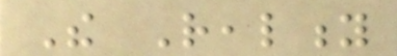The Reality
